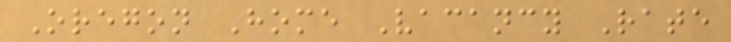Oregon Home Vacancy Rate
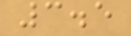3.5
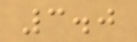3.0
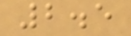2.5
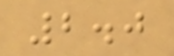2.0
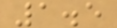1.5
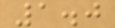1.0
